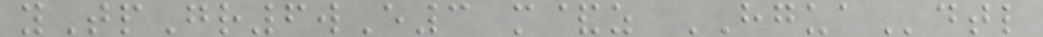yTpGr6wE3 m&z HGUAdtl
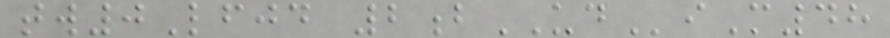tw0Lfjd 2bUDiM48
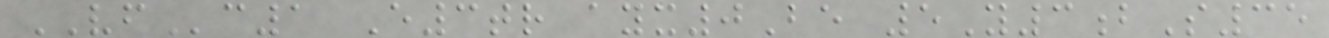VFc1 E3tr ayx0Be 5Y3bS35
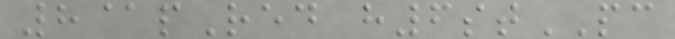8@pRed h6stPC
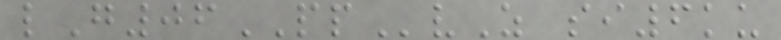lG06PPvZ si6ku
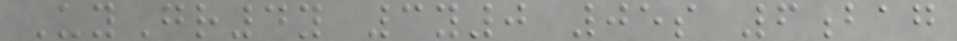UyGr4y 3y0 05s 6bag
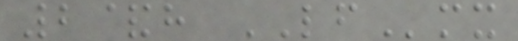2&h LFmx
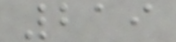219
